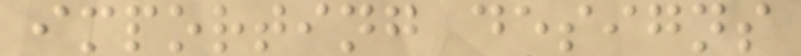importing designs
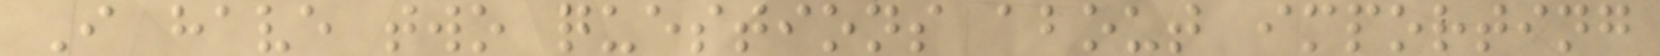I have two questions about importing
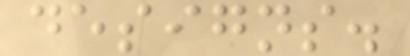designs.
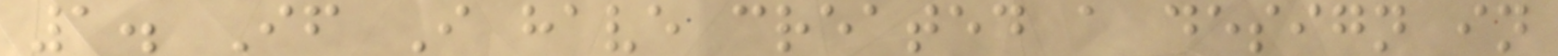1. If I have created a design in
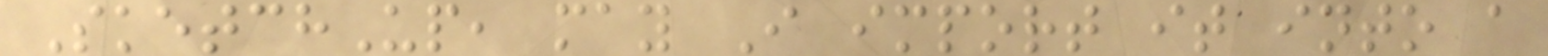SketchUp, may I import it into a
